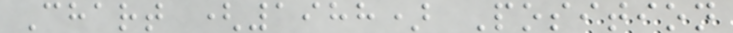Chart (1988) Position
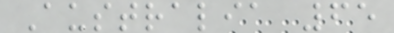Australia 65
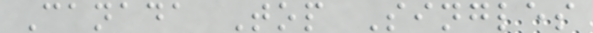Canada Top Singles
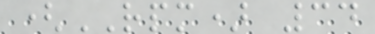(RPM) 34
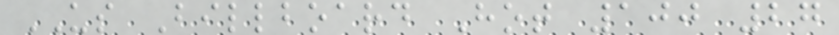US Billboard Hot 100 27
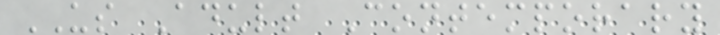US Adult Contemporary
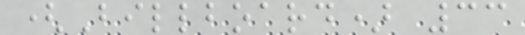(Billboard) 33
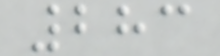283
